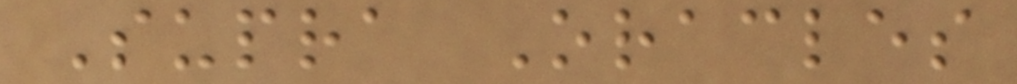Supra Oracles
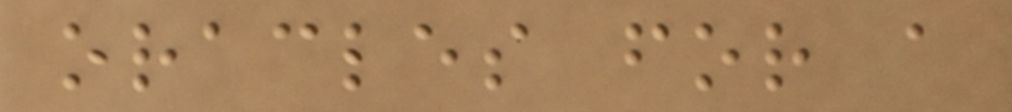oracles for a
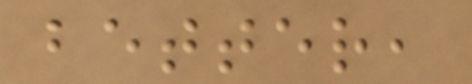better,
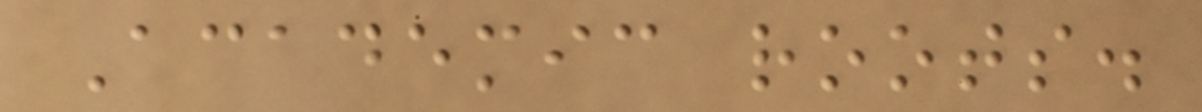Academic roots.
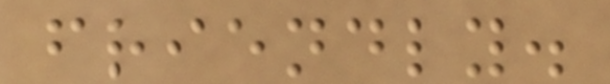friendly.
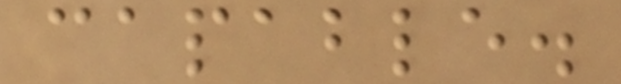capable.
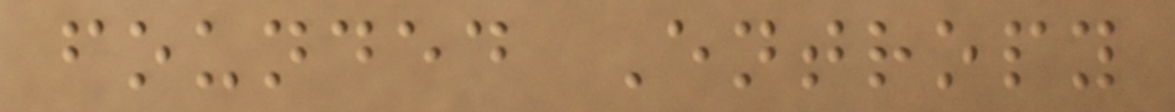founded Entropy
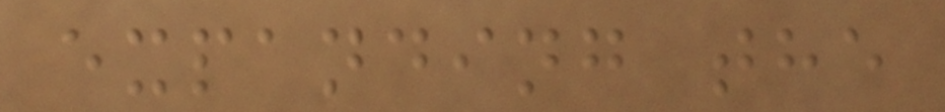expanding the
